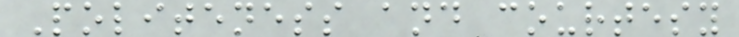Politeness and courtesy
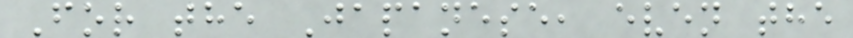For the Japanese, even the
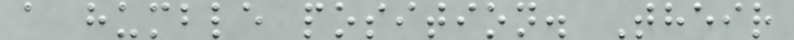a humble position. Their
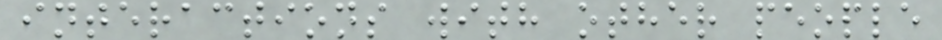interactions with other people
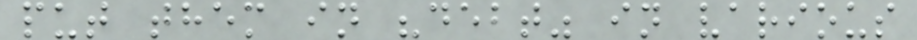put them in "debt" in various
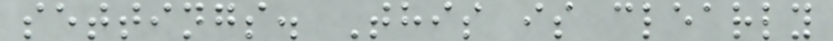settings. This is clearly
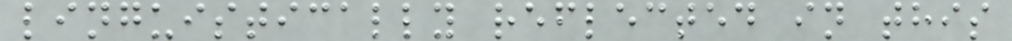linguistically reflected in this
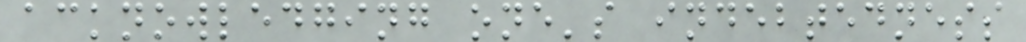acknowledging one's indebtedness
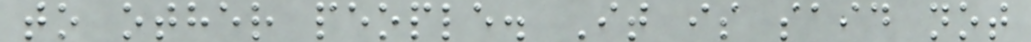to other people. It is said not
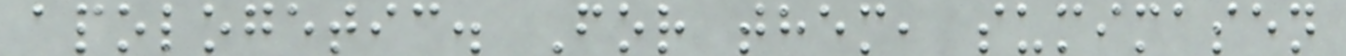apologetic. For them, sumimasen
